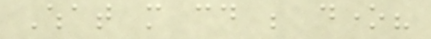What more could be done?
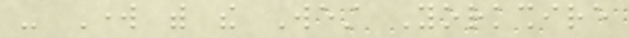- Work with the West Yorkshire
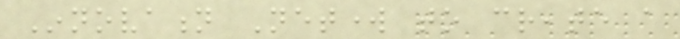Innovation Network to create a
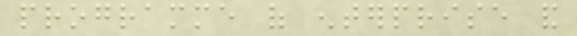programme of enterprise and
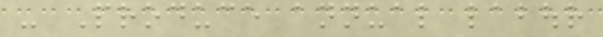- Produce annual labour
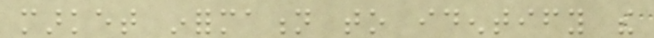market information to identify the
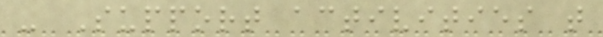- Support activities that
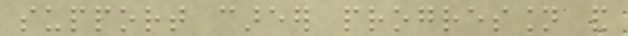support career progression and
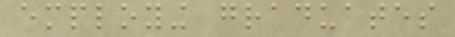employing graduates
